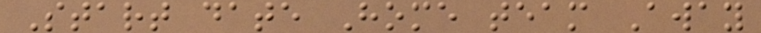Start date Home team Away
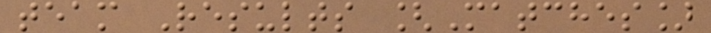team Results [Matches]
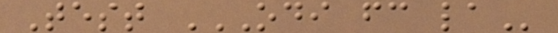Test ODI FC LA
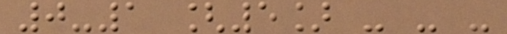0-1 [5] - - -
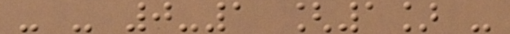- - 0-1 [1] -
